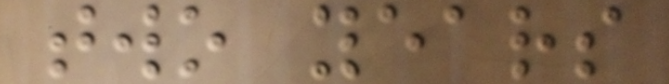two years
